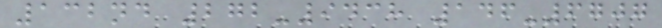132nd 272-9438 146-6707
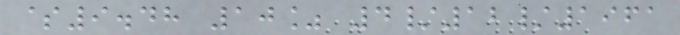$9.48 10% 4/12/1961
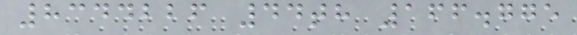8344226 44th 166.775
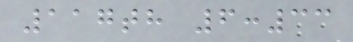117th 6:33
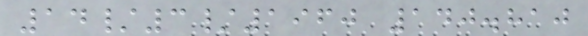14/3/1960 140.810
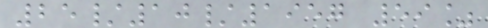25/10/1957 59%
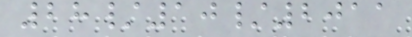28/10/2011
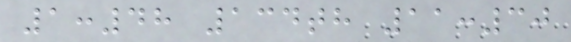1:48 134th 11:30
